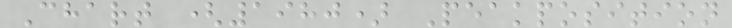Chart (1980) Peakposition
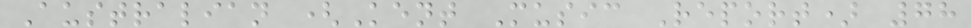Australian (Kent Music Report) 78
